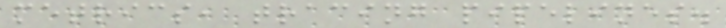metrics, tracing pipelines.
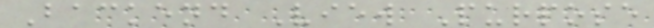Backend View Purpose
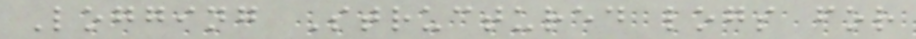Logging Structured logs for
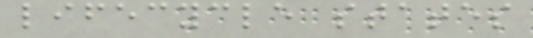lifecycle states
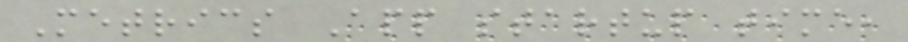Metrics App startup time,
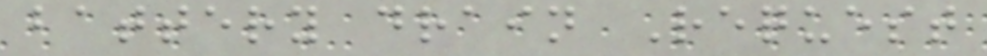battery drain Request
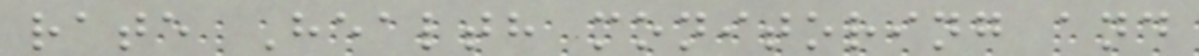rate Health monitoring and
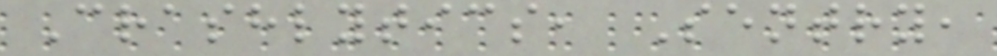Crashlytics, Sentry,
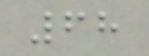68
